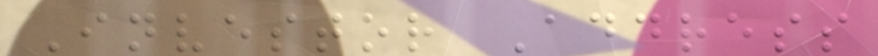Investor Address
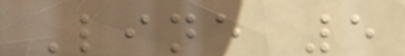Line 5
